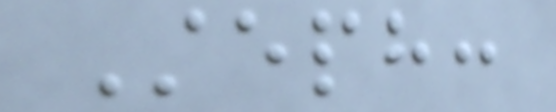Steph:
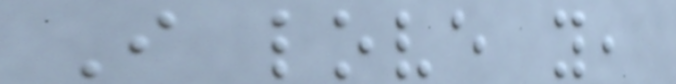I love you,
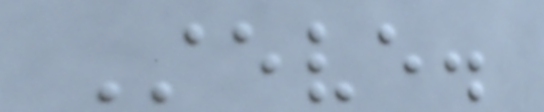Steve.
